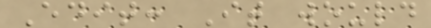Edit: It would
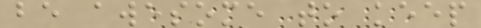be awesome to keep
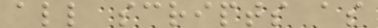all scripts as
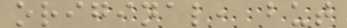original, but
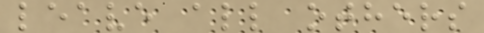leave all others
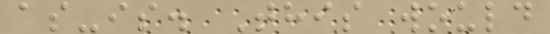as-is. This would
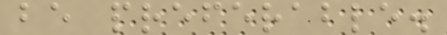be preferable.
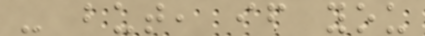- but, if you
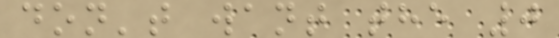don't want the 0
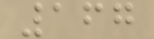167
